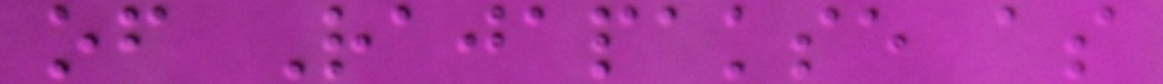of Rajapakse as
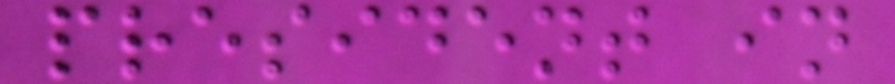president in
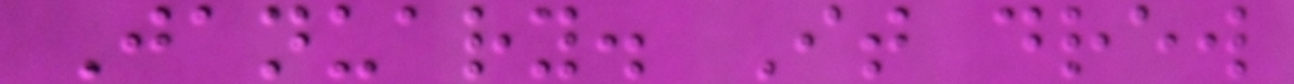January. It drew
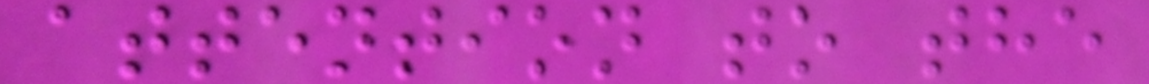attention to the
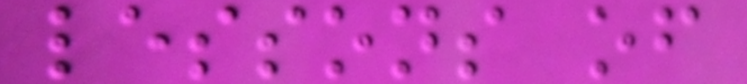lessons of
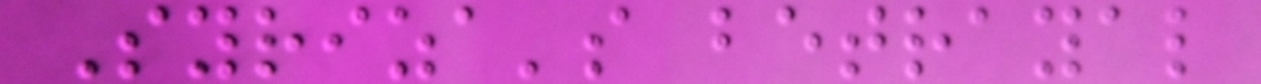Syriza's betrayal
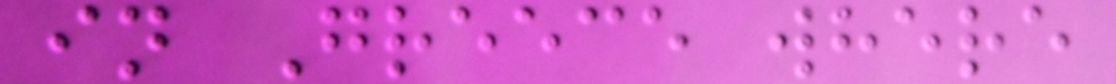in Greece where
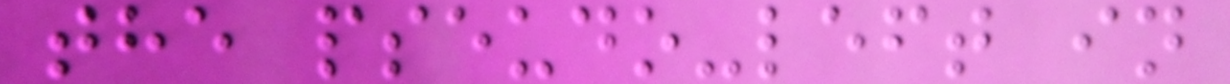the pseudo-left in
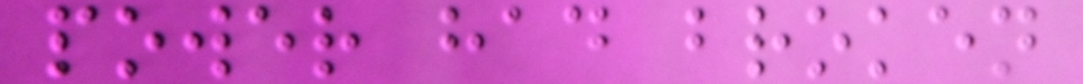power had broken
